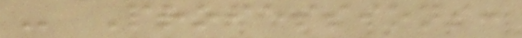- Professions:
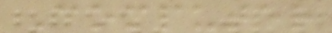Computer
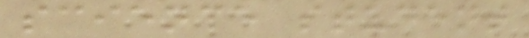science student
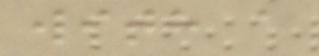with a
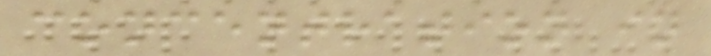concentration in
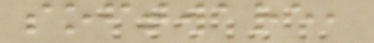software,
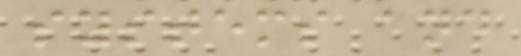systems and
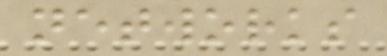networks
